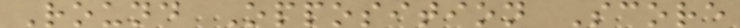Round Opposition Score
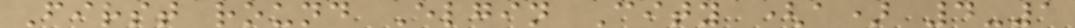First round Elgin City (a) 4-1
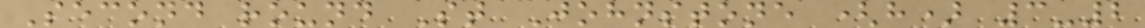Second round St Johnstone (h) 3-2
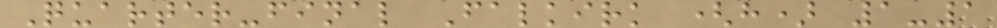Quarter-final Falkirk (h) 1-1
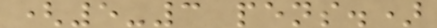(5-3 pens.)
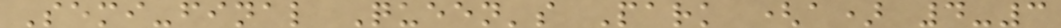Semi-final Queen's Park (a) 4-3
